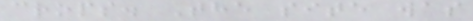crops. The site was
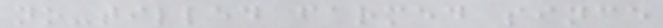no-tilled farmed since
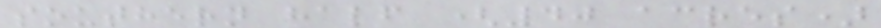southern half (40 acres)
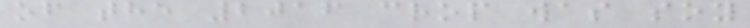of the 2016 crop was soy
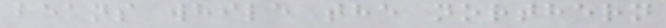beans while the northern
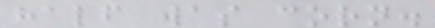half was corn.
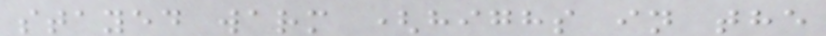stayed warm (highs in the
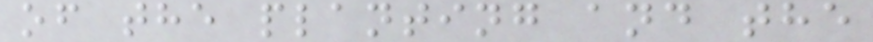of the planting and the
